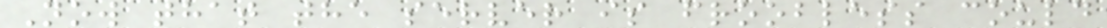Now that the server is froobless could
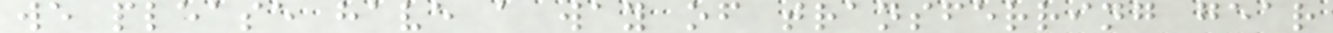we please have a way of transferring gear
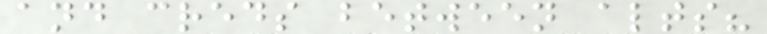and creds between alts?
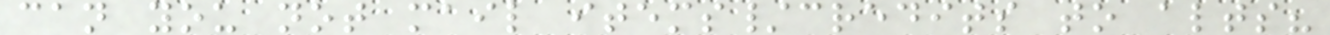can you not mail items/credits to alts?
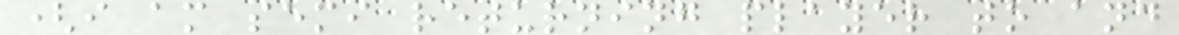(i am semi returning player to and
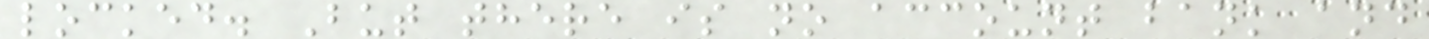locked. But there is no account bank and
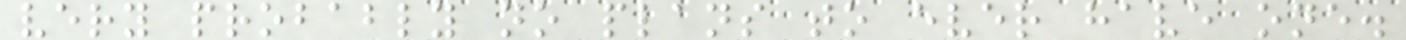very probably no plans to ever have one.
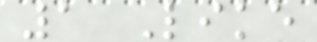1 Like
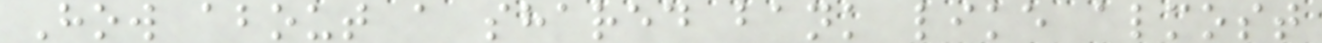How about a shared bank like almost
